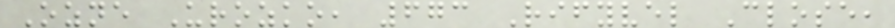Ozne Urozko, 673 Rifyvel Close,
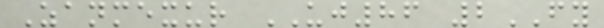Zanmexur UJ86 2FY
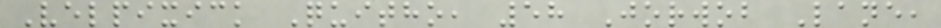Velpixick Quitho, 58 Jorwob Lane,
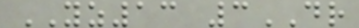YZ13 3DR
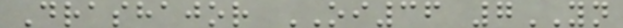Drashajor OI36 7YN
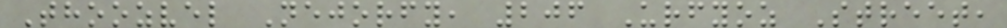Thoozvel Nejorfy, 206 Urfyoz Street,
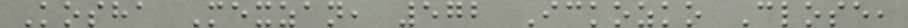Kosha Mexzan, 572 Ickozko Close,
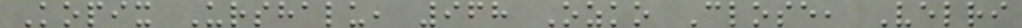Kopix Urshalu, 968 Ozko Close, Velri
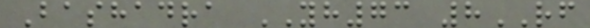Bashadra YH73 8RF
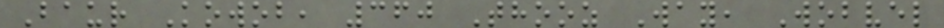Baur Kowob, 360 Thooz Way, Wobvel
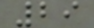29
